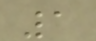1
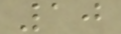10
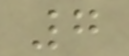7
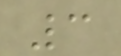3
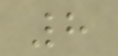8
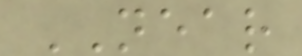NEAR
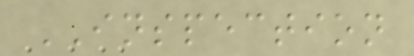INSPECTION
